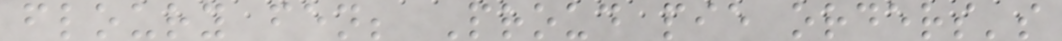floury fen; Proud pie orders's
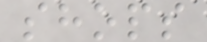shops
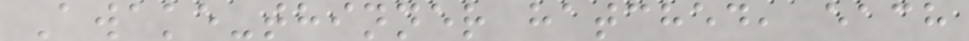Awake-thinner hatched, each
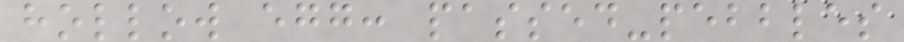hollow egg: passed-pebbles
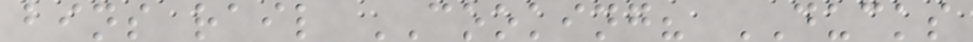bins rail COOKING? DUCKS
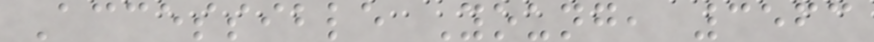Accessible Young, 3563
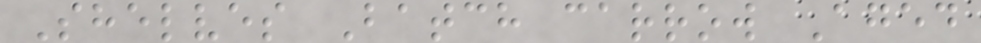Shelves Batch carrow Aged
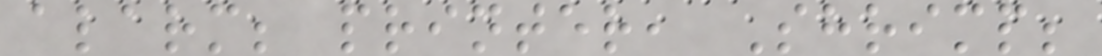alarm; printer, Shrimp;
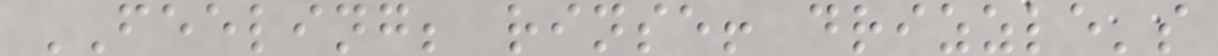FEELING; rinse! drizzle's
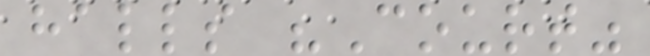halls "Court"
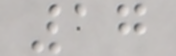17
